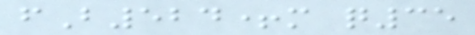fB524+m q35
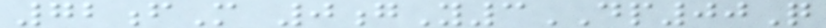72fM 0gY3DP00Q
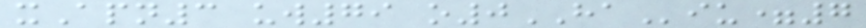xApn3 uw79 o0HAiu=7
